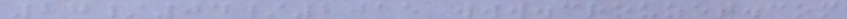27/04/2015 www.crouzet.com
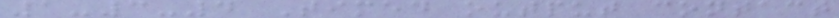1-3-4 Timed output contact
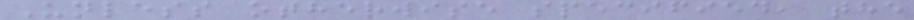Unless otherwise specified, the
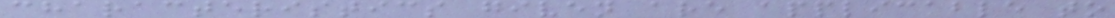characteristics given are applicable to
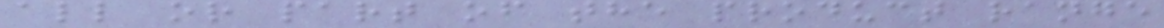all or part of the product range
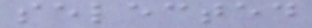selected
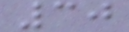30
